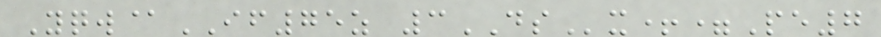Yqw@IF75z 3DSx+=Pe7
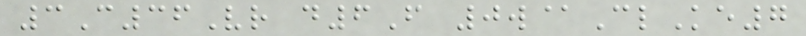3C36Vr d6F 0w@ClKe7
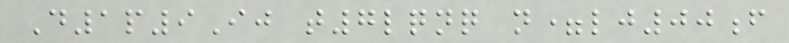D1p9Ij t7lqnq n=lj00f
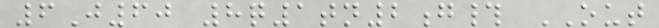6J60 8q1tn2g# OUT
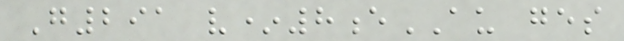G291 v*8eAU ges
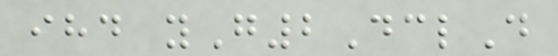ihd yG2DclD
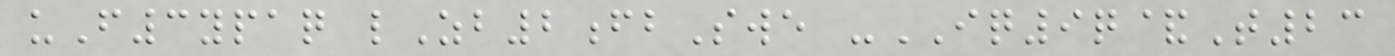uF3ypaq lZb2fbSwe -IQ9q&T23
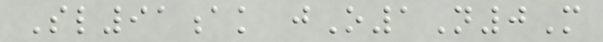Sl91ak jO1N0M
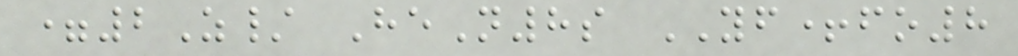=2Z/ HeN8s YF+fo8
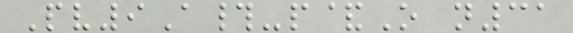Pv9A#-p&O n31
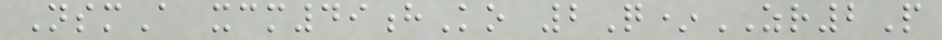NsmA xcm49hKo 2Q*ZR2P
